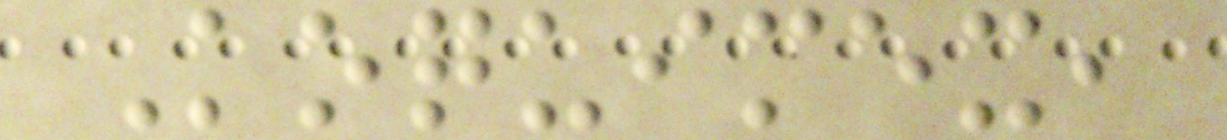Koquimex,
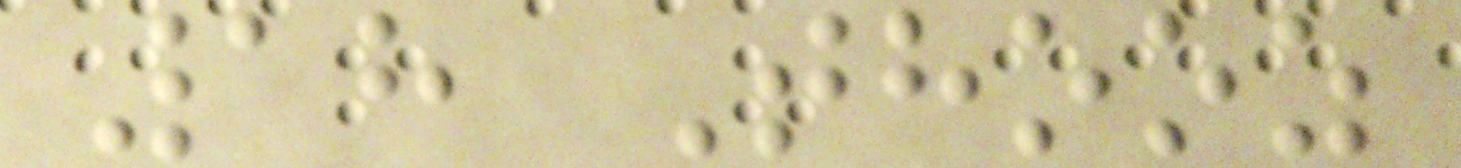18 Thooz
